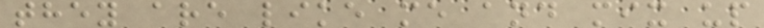they are like me and mix up
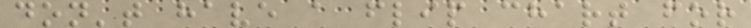don't have a flip chart for
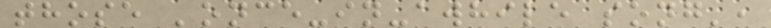those 'once-in-awhile song',
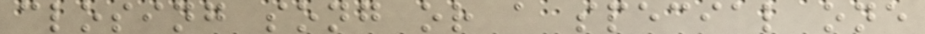closing song or a special one
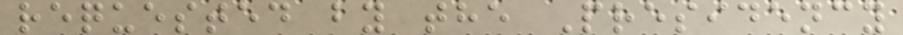requested by the Presidency
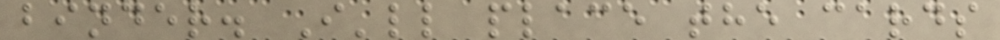binder. I'll place the cards
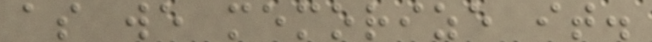as we memorize it.
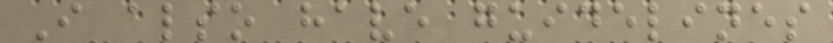I also have guidelines
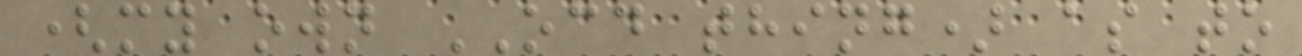(my own OCD thing) as to
